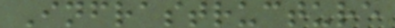Infrastructure
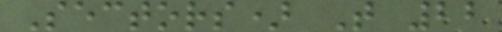Sectors) T 22
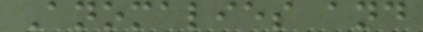Anomalies and
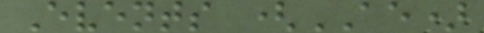Events (AE)
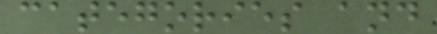categories and
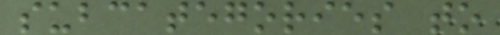subcategories to
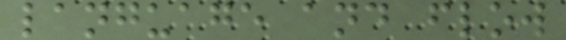language and flow
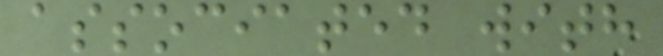associated with
